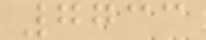7733
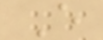E
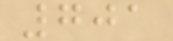701
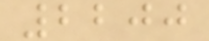2200
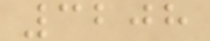3208
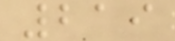219
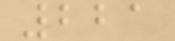221
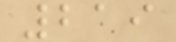219
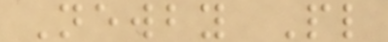Newby Pl
